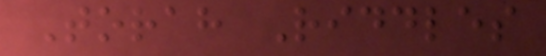Torah Riddles
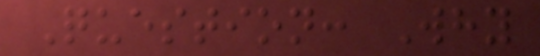Question: Why
